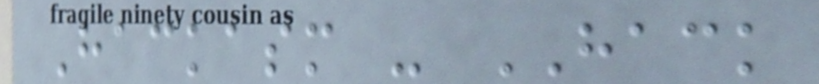Hackasm - HACK
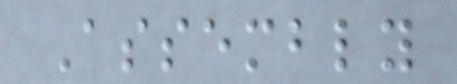Assembly
